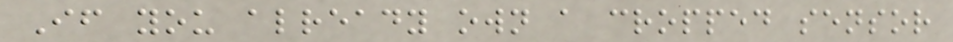If you already own a cropped sensor
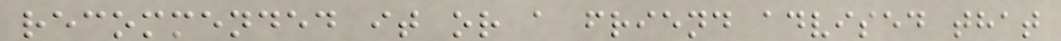recommended it or a friend advised that
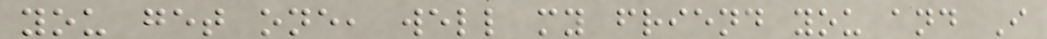you get one, well my friend you and I
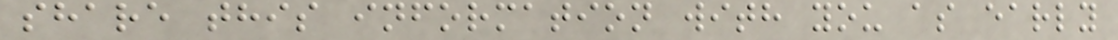share this information with you as early
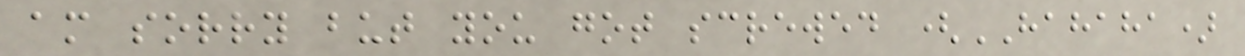am sorry but you got screwed (HAHAHA)
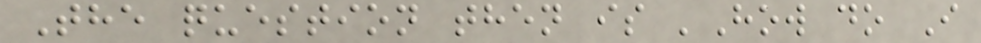The question then is 'How do I
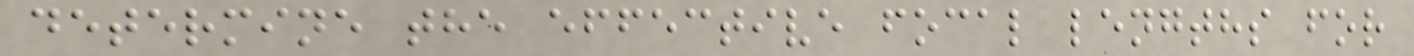determine the effective focal lengths for
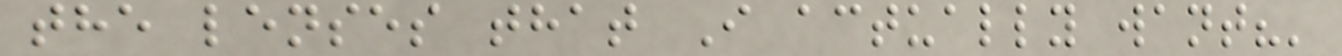the lenses that I actually want?'
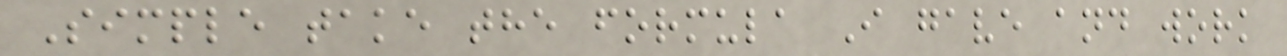Simple take the formula I gave and work
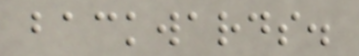backwards.
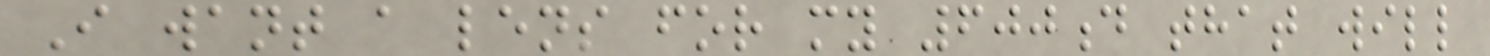I want a lens for my 600d that will
